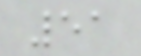51
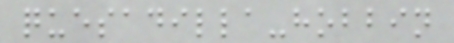quesadilla-hobbin
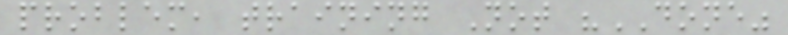problem, training Not "DONE"
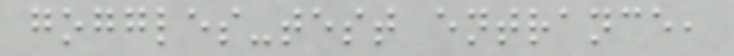goggles-test entrance,
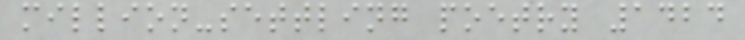million-settling poetry 1424
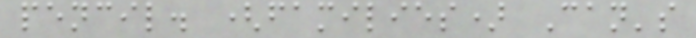pencil. (families) Can's
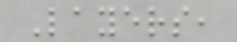Layers,
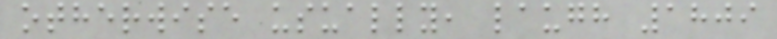otherwise usually, laugh 1809
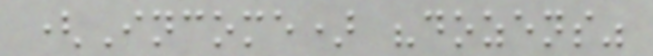(Income) "dozens"
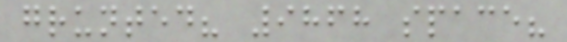grunted? 9868 space?
